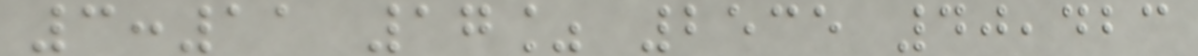3:11 17% 2535 40,423
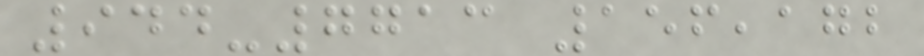944-7713 156,172
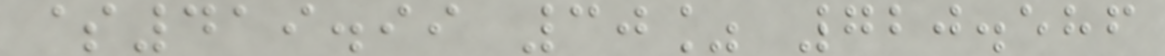$419.99 30% 720.586
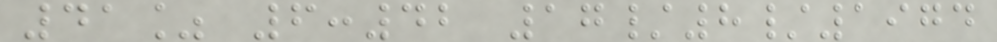41% 6:42 17/8/1974
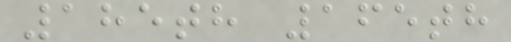185th 165th
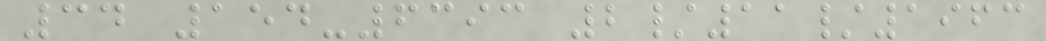34 154-6393 2/11/1963
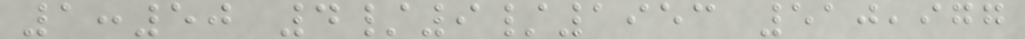1:50 4/9/1953 510,977
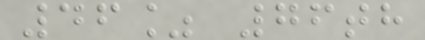46% 76th
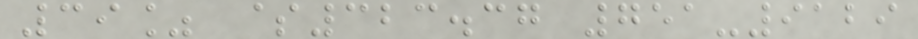39% $323.37 751-9129
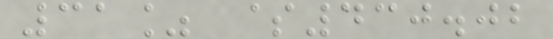31% $430.02
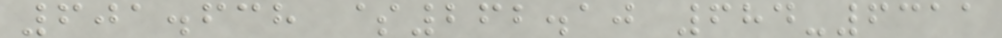601.638 $262.10 684-6311
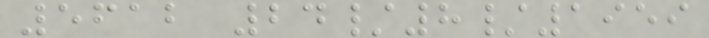5612 24/8/1959
